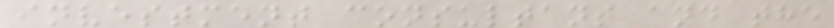investment consultant and the
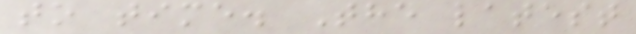to time. The latest
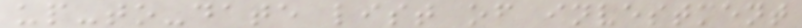up-to-date list of investment
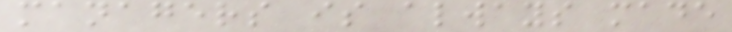managers is always made
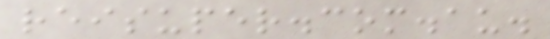reisuper.com.au.
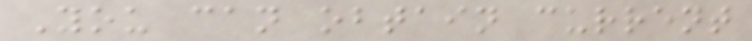You can obtain current
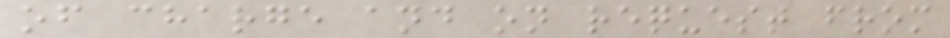of charge and on request from
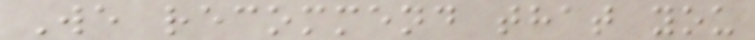We recommend that you
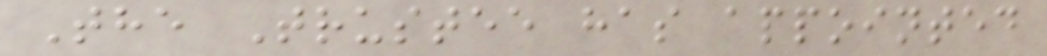The Trustee has appointed
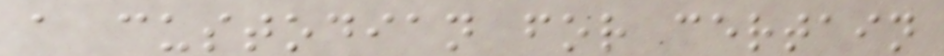a custodian for certain
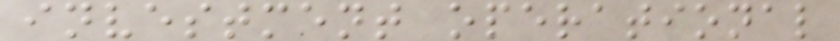investment operational
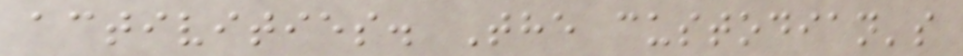activities. The custodian's
